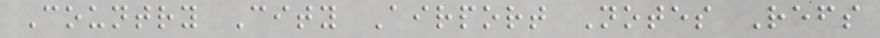Country City Airport Notes Refs
